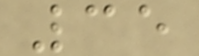35
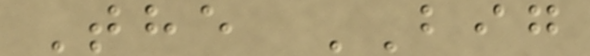The BIG
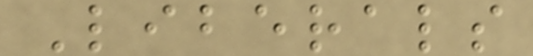Liberals
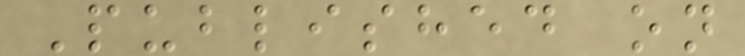Published on
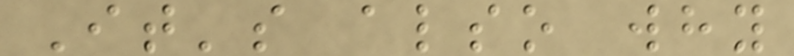It's also why
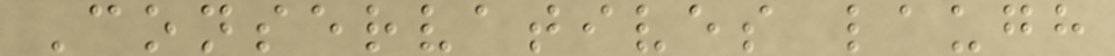Conservatives laugh
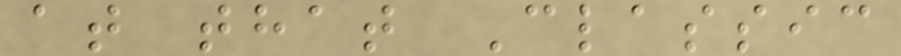at that Classic
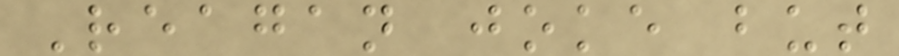Reagan joke but
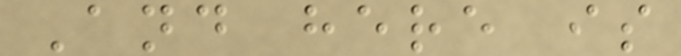And here is
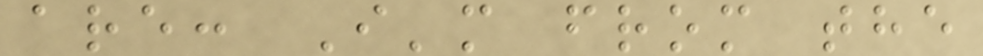are: I'm from the
